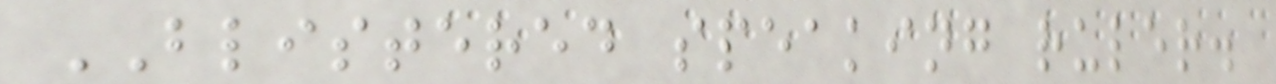BLISTERED speaking ruler.
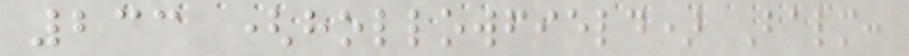233 (hollowfield) Balm:
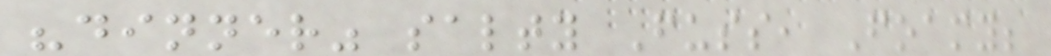"dinner" salty Fuss, Foamy;
